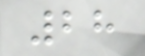28
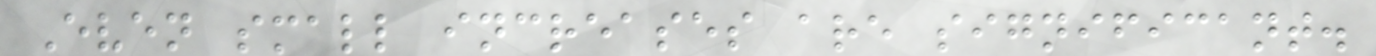Even small increases are significant.
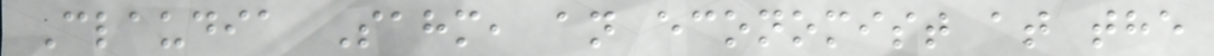Claudia Sahm, an economist at the
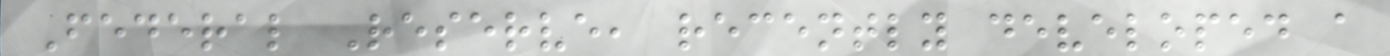Federal Reserve, recently developed a
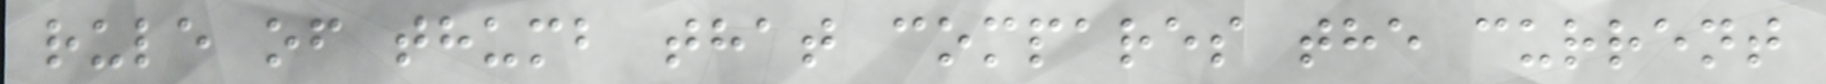rule of thumb that compares the current
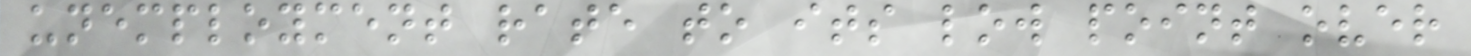unemployment rate to its low point over
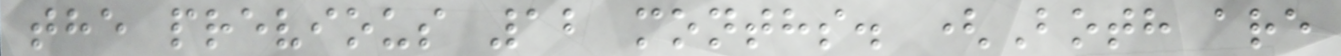the previous 12 months. (Both are
